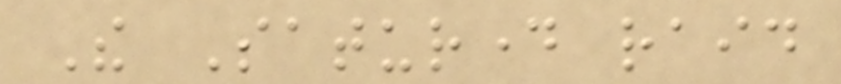The Saturday raid
